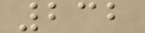232
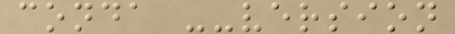conda --version
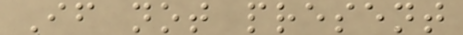If not present
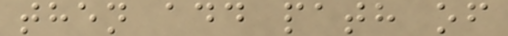then add path of
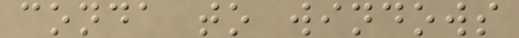conda to windows
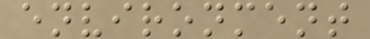environment
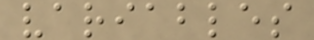variables
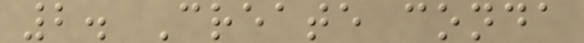2. Create conda
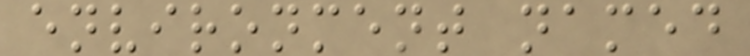environment named
